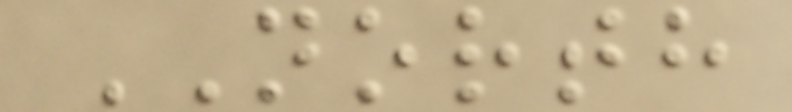NORTH
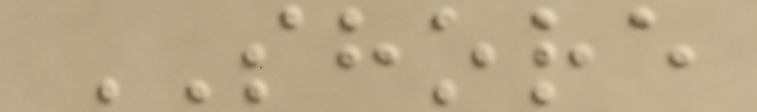SHORE
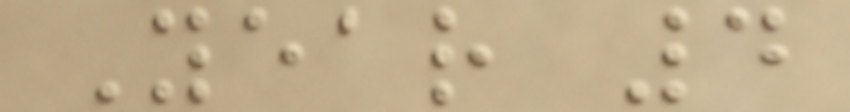Year 4
